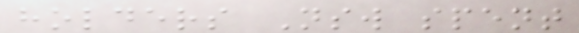holders Nsw spent
